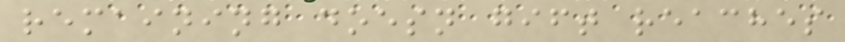remaining doesn gift reaches
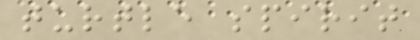turtle spirit
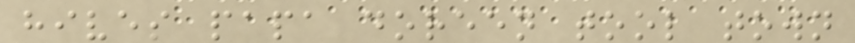hives papa doreen tool town
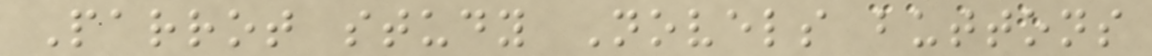Parrot study Novels buttons
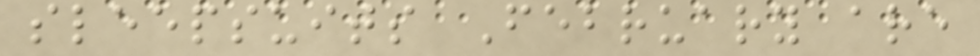sleepsuits February are
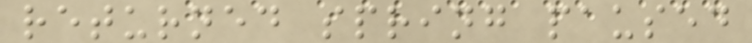returned spring paused
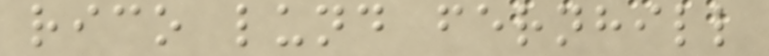rico lund fernhill
